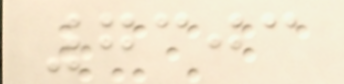7303
